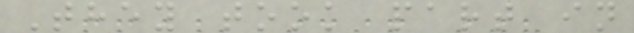They took part in
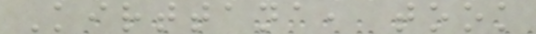Kirttana, took
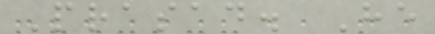Prasad. He
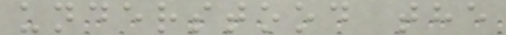understood the
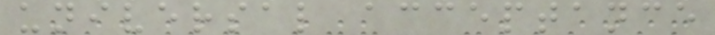universal acceptance
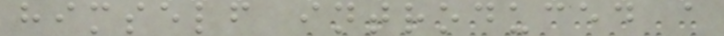himself introduced a
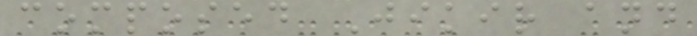composed Jikir and
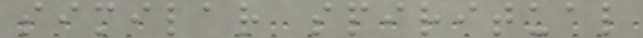similar spiritual
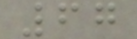67
